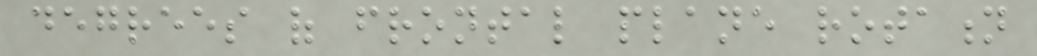degrees of frontal plane rotation
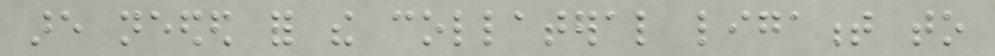are needed for the collateral ligament to
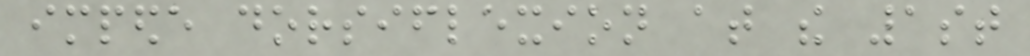impede dorsiflexion at the 1st
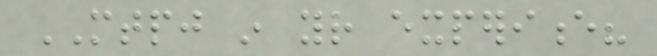MTPJ in your experience?
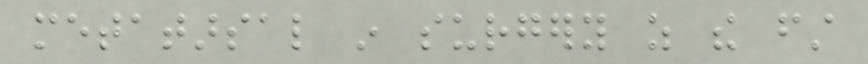metatarsal in surgery as the first
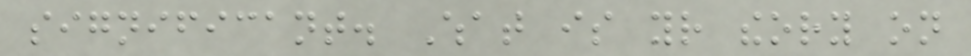significant. What is your theory on
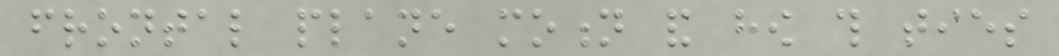frontal plane motion and how this ties
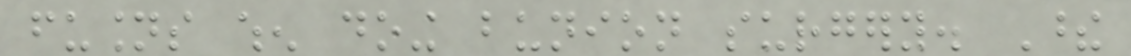fusions when doing bunion surgery. These
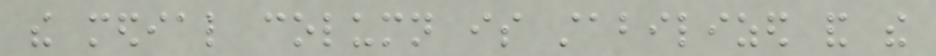the medial column is stabilized and the
